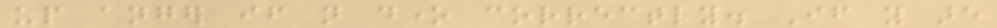up anger if not done correctly. If you are
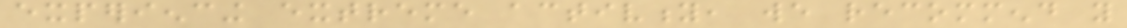experiencing extreme activity, we recommend you
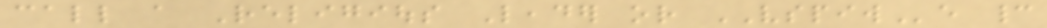call a Religious Leader or VSPIWe cannot
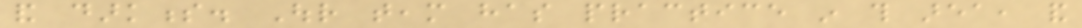and darkness. Our team has practice in this area, and
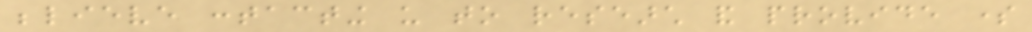believe contacting us to research and provide some
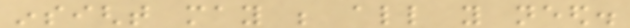insight may be all you need.
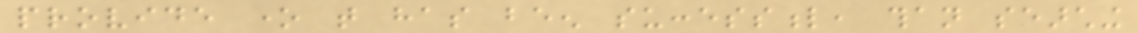provide one that has been successful, than searching
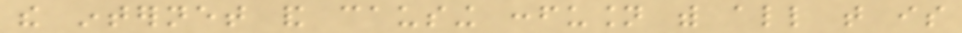the internet and causing confusion with all that is
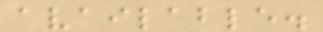available.
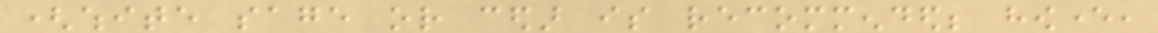(white sage or cedar is recommended; however,
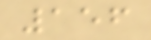156
